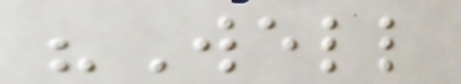"Well
